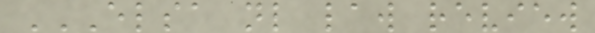ELSA NL LAW REVIEW
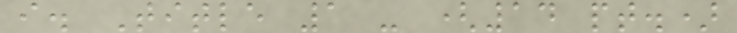i. Title 1 - (14 pt.)
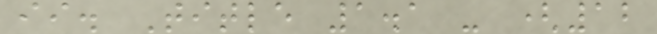ii. Title 1.1 - (12
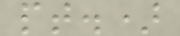pt.)
